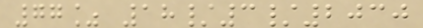77% 18/3/2030
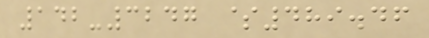142-3247 $489.46
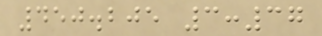450.205 3:37
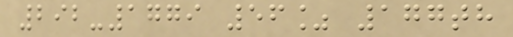292-1779 56% 177th
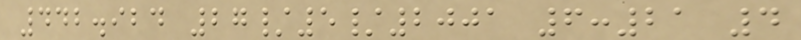442.924 27/5/2001 6:21 4
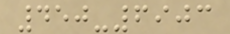450-6903
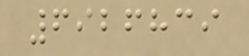6926839
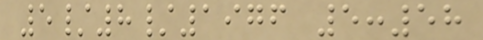5/8/1976 5:58
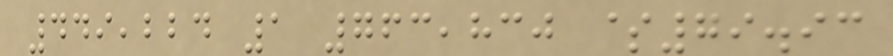449,224 1 763,830 $79.93
